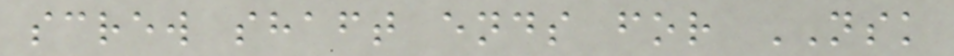screw shaft ends for NSK
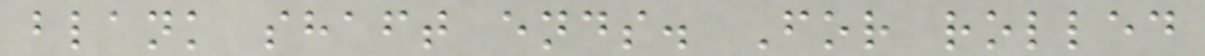blank shaft ends. For rolled
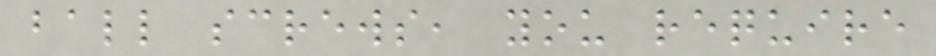ball screws, you require
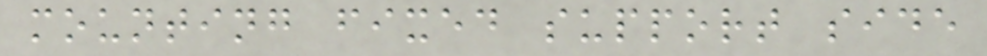mounting fixed support side
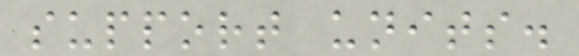support units.
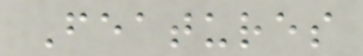Features
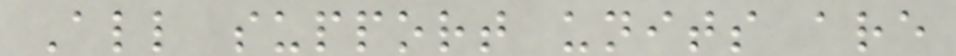All support units are
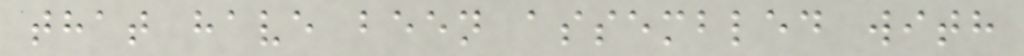that have been assembled with
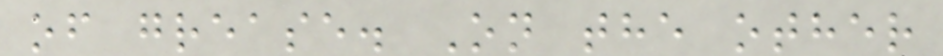of grease. On the other
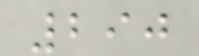290
